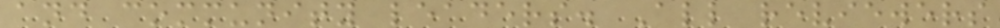and community leaders. All reviewers
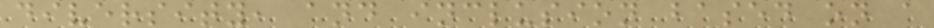diversity, and inclusion based on a
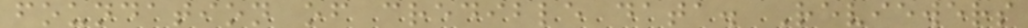foundation of credible data. Reviewers
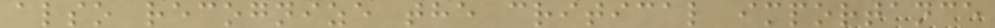also recognize the critical importance
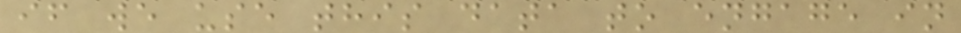if we use this data to engage in
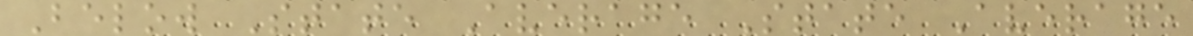Below State Average State Average
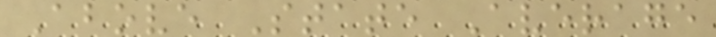Above State Average
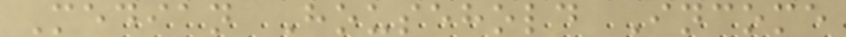Median Household Income
